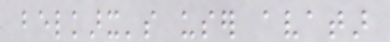belkarx's user avatar
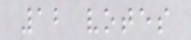12 votes
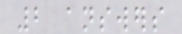2 answers
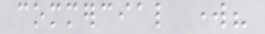commercial work?
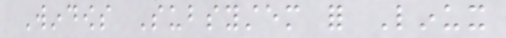Windows Subsystem for Linux
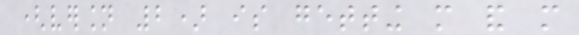(version 2) is getting more and more
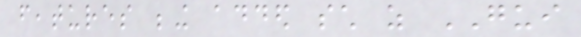features being added such as GUI
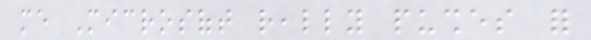me Microsoft really pushes for
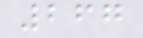267
